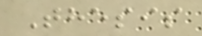Thesis
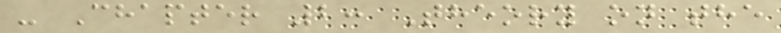- Chapter 2: Theory on the
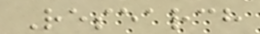Research
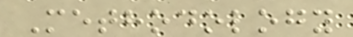Methodology
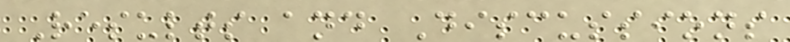Results and Discussions
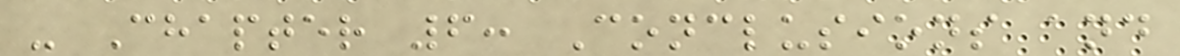- Chapter 6: Conclusions and
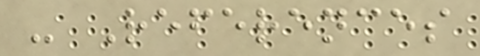- References
